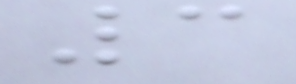3
